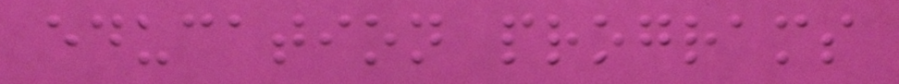education programs
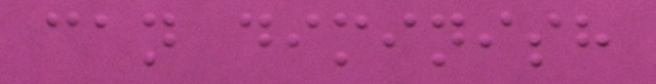can diminish
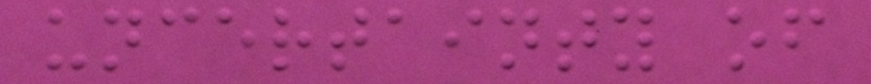uncertainty of
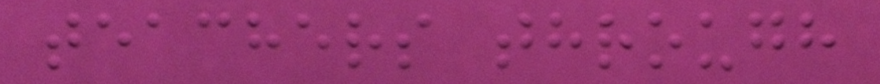teachers through
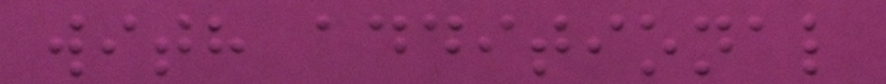with additional
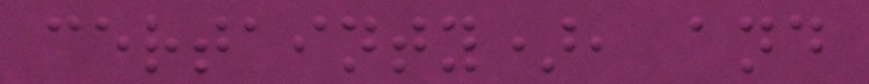certainty), and
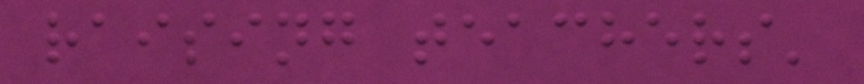raising teachers'
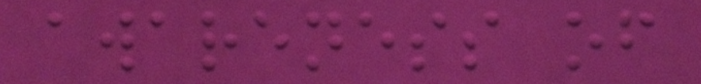awareness of
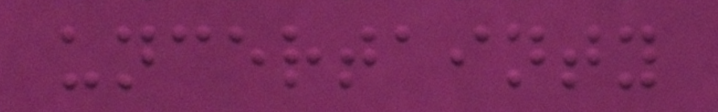uncertainty
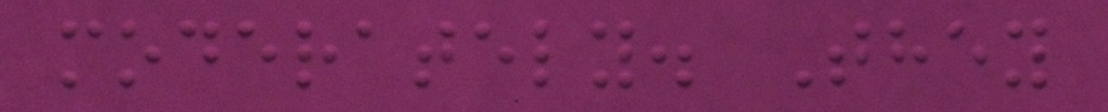moderately. They
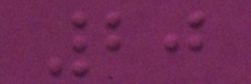20
